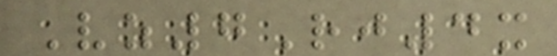Vz7Rj4x
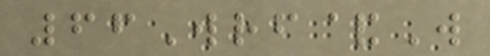66Wrf&W
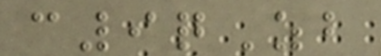c9qZb
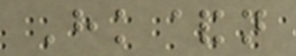Hk&n
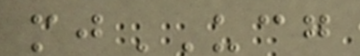mjUCG
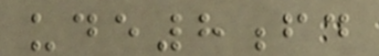ude8fd
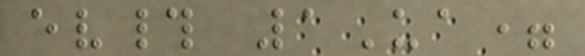ev# 1Ua=
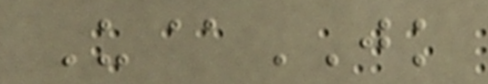U@JK
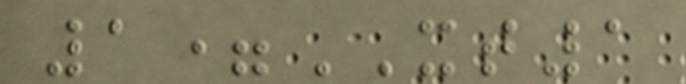1=XT1
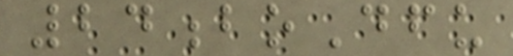24boDfu
